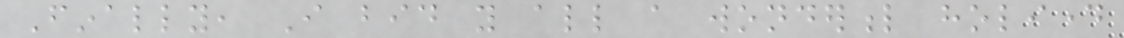Finally, I bid you all a wonderful holiday
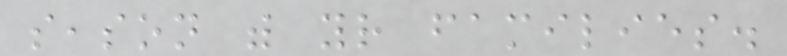season with your families.
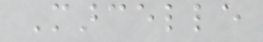Marcelle
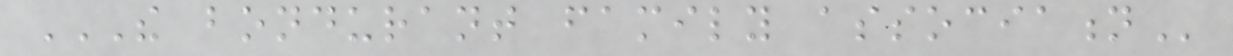THE BONDURANT FAMILY ASSOCIATION
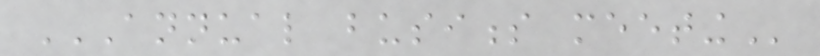ANNUAL BUSINESS MEETING
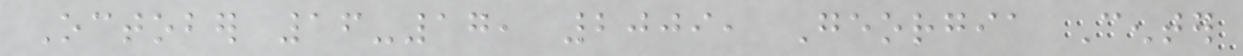October 16-17, 2009, Georgia Center
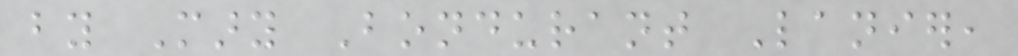by Mary Bondurant Lanier,
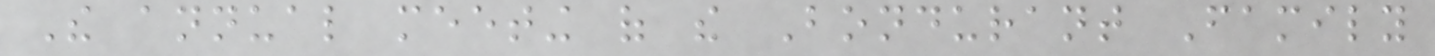The annual meeting of the Bondurant Family
